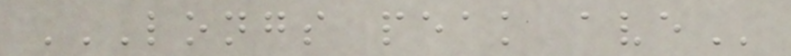LONGS PEAK AVE
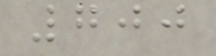700
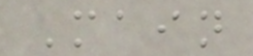Main
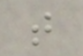t
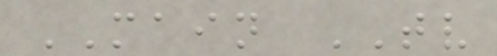MAIN TV
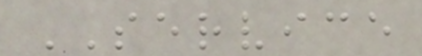SERVICE
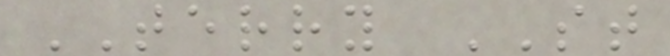TERRY ST
